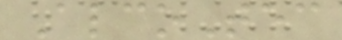AlcoTec
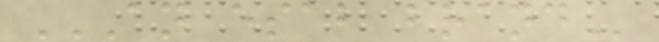AN ESAB BRAND
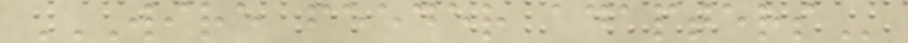WIRE FEEDER ADAPTERS
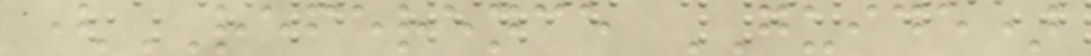(REFERENCE GUIDE)
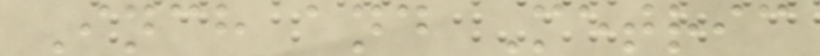Inch and Metric
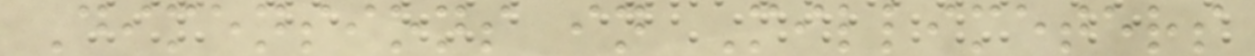Dimensions in Millimeters
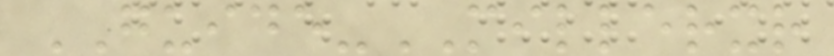GUIDE-MILLERXR
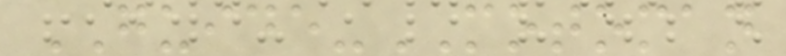GUIDE-MOTOMAN
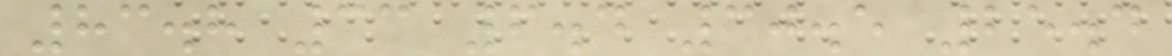83.8 33 6.4 30.5 25.4
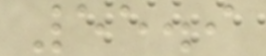55.9
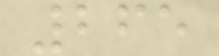265
